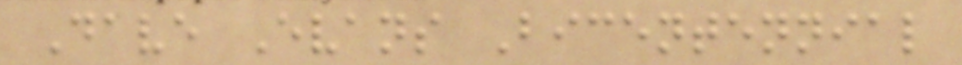Dave Evans Bicentennial
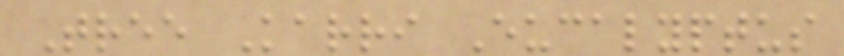Tree Karri Eucalyptus
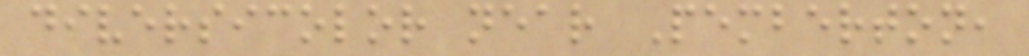diversicolor near Pemberton,
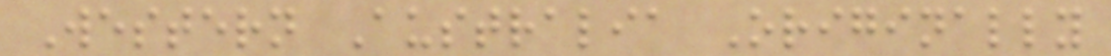Western Australia Originally
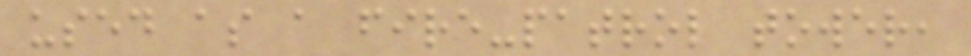used as a fire-patrol tower,
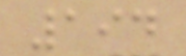194
